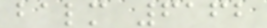balm 6162
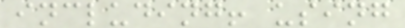including! using
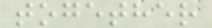together
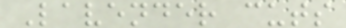Lavender cuts
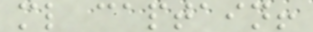ml captain!
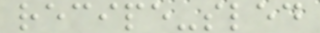recipe-sled
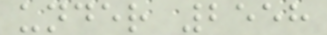under 2558
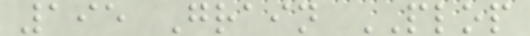195 Grain PLOP
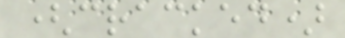(cracked)
